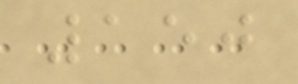150
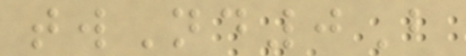twNd0B
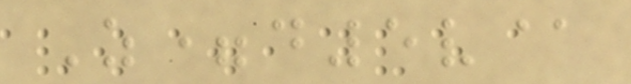Z=d5v@
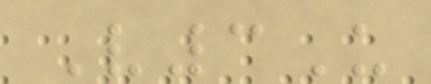V3U
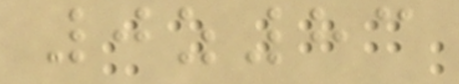0z83
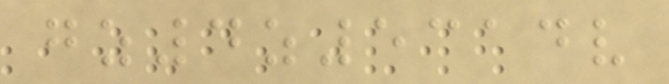gz4z5314v
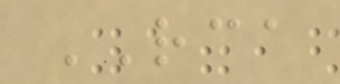RCA
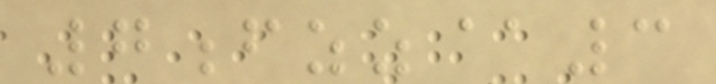7fzz@3
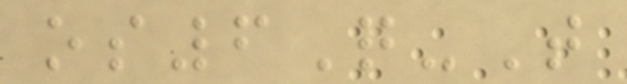os6Q-T
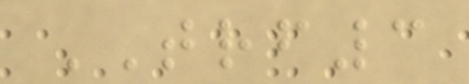TRF3
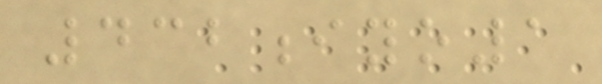432iyo1
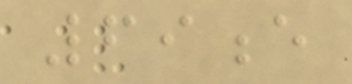69e
